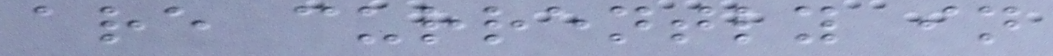are currently in
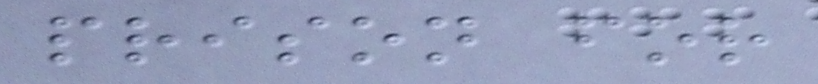prison for
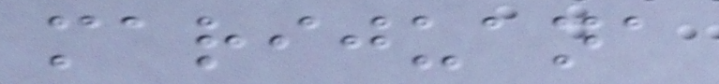marijuana
